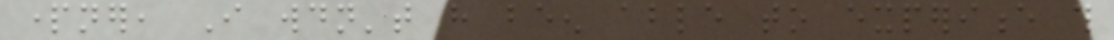partner, I wouldn't have been able to experience this
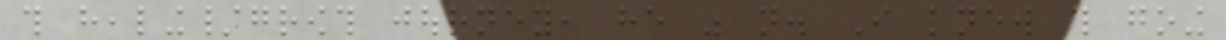this healing/growth journey, he was not. I knew this going
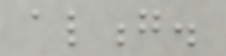along.
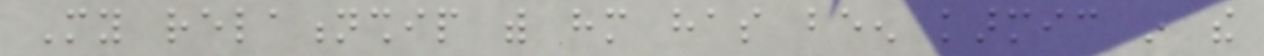My relationship with him has been karmic in the
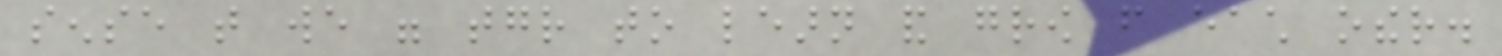sense that we were together to learn and grow from each other.
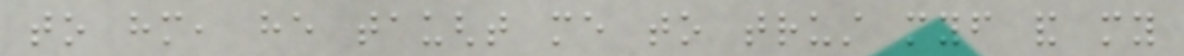to him, he taught me to trust myself and my
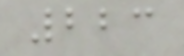223
